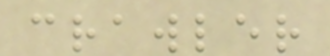crawler
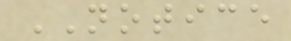NOTICE
